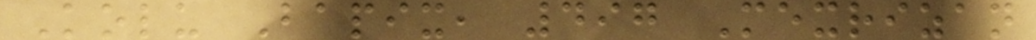Kolu Bapix, 497 Mexrizan
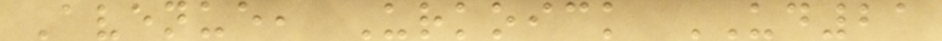Avenue, Urkoick UD21
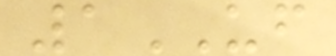1UF
